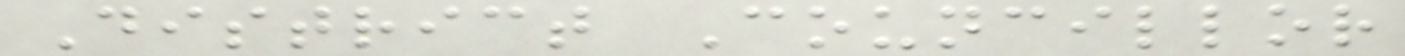District Councillor
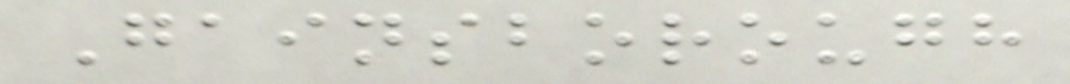Gainsborough
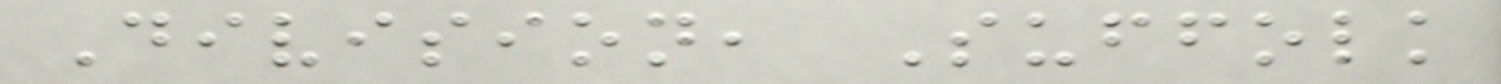Division, Suffolk
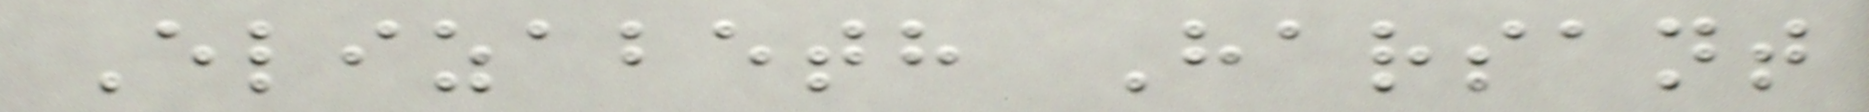Elizabeth Harsant
